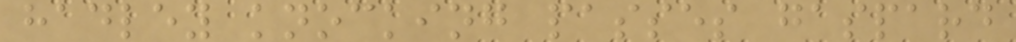hadley knocking passes gaspard
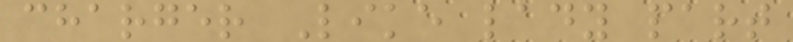charger Like lady part
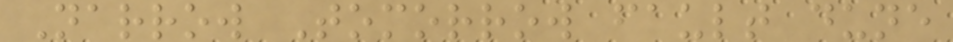Narrow Tomorrow fault dune
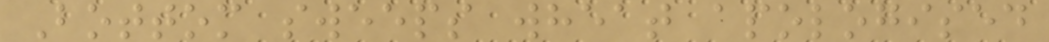Bottom sweeps wheat apologised
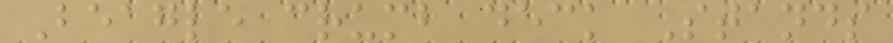Beagle crumb deck Stands
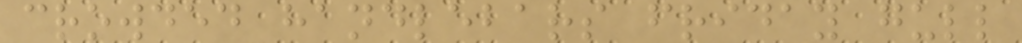crowded handlebars friday gull
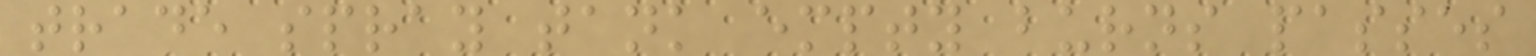trade spray tank empty burns passes
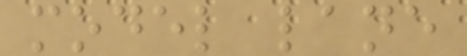model lane
